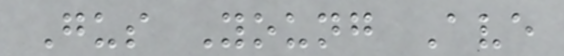Gus Young Ave
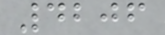4206
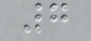7
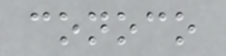conoco
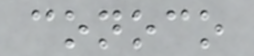conoco
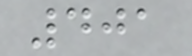401
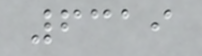6319
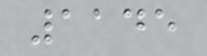1145
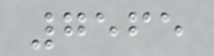7565
